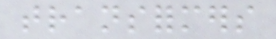transformers
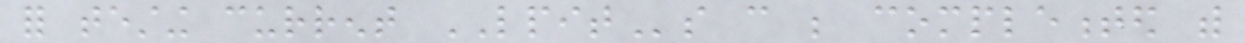for testing current LPITs can be complemented with
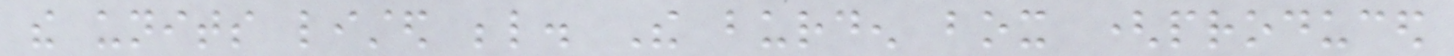the units listed below. The burden box (produced
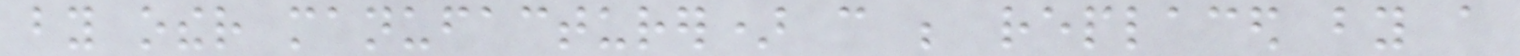by other manufacturer) can be replaced by a
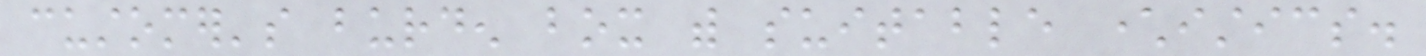customer's burden box with suitable characteristics.
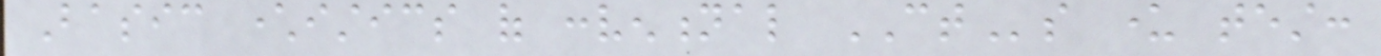Basic characteristics of conventional CTs under test:
